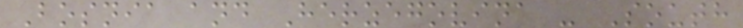Bosnia and Herzegovina - South
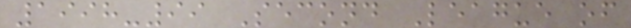1998-99 Second League of
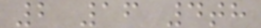2 16 4th
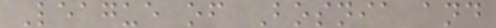League of Bosnia and
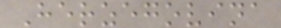Herzegovina
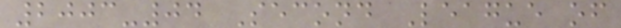2003-04 Second League of
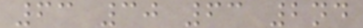63 30 63 2nd
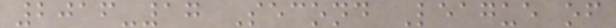2016-17 Second League of
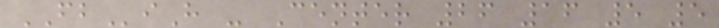FBiH - Center 26 16 5 5
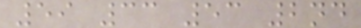59 33 53 2nd
